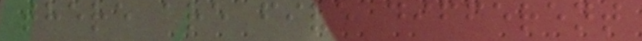there are five different
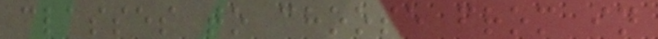classes to choose from in
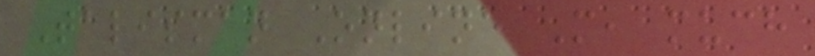Talisman Online M, much
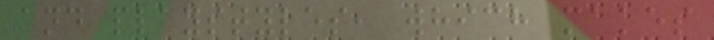and playstyles, which makes
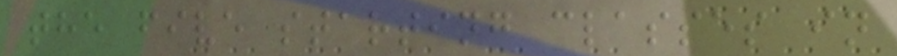the five starting classes in
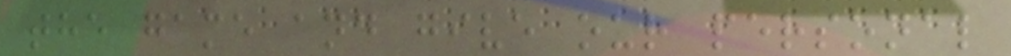the game and give our personal
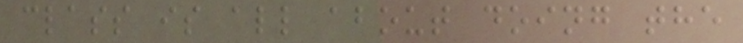class is all about doing the
